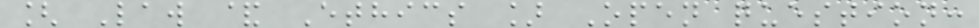[ Law & Ethics ] Open question:
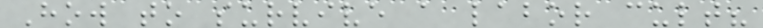How to survive a labor cult?
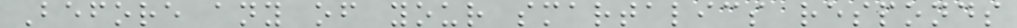Before any of your smartalics responds
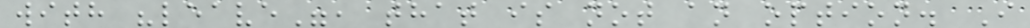with "leave", that is not an option. I
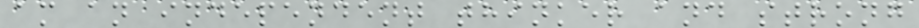am an independent thinker and strong
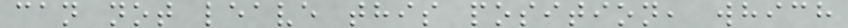can not leave this position, which
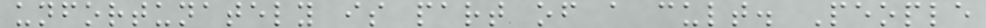unfortunately is part of a cult. People
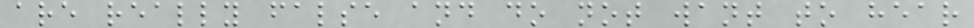are really false and do not want to hear
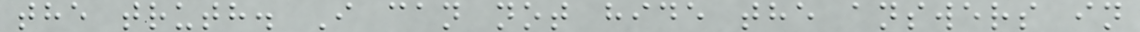the truth. I can not hide the answers in
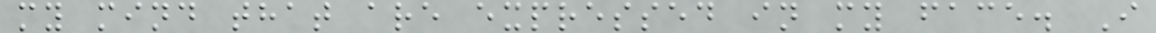my mind that are expressed in my face. I
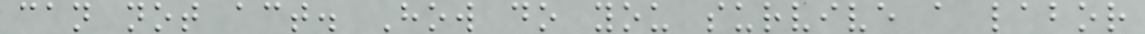can not act. How do you survive a labor
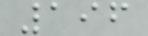196
